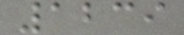1239
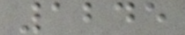1245
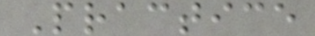Practice
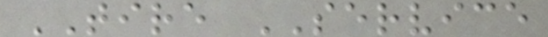TIRE SERVICE
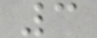3
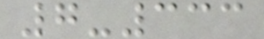7-333
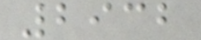2932
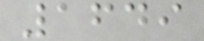1649
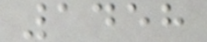1458
